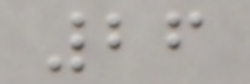26
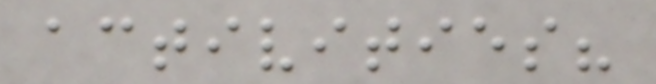activities?
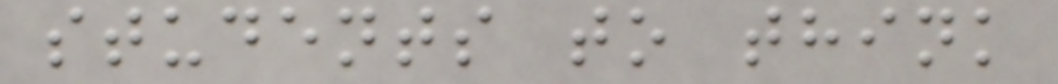students to think
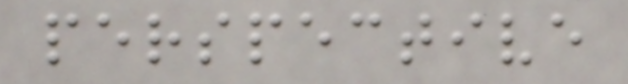perspective
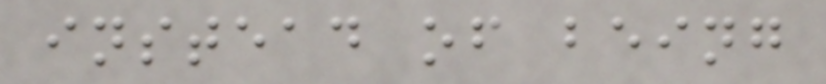instead of being
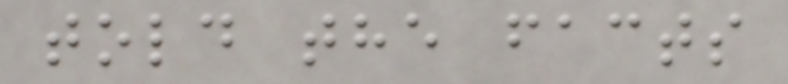told the facts
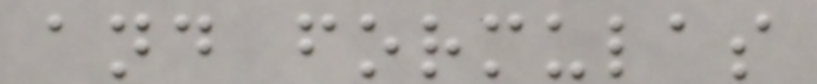and formulas
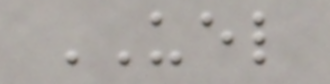UEL
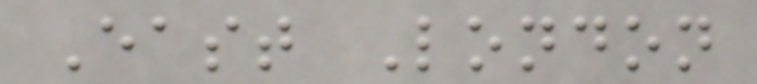East London
